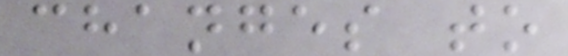changes to
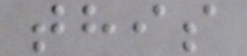this
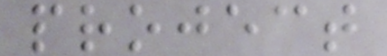project
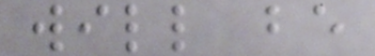will be
